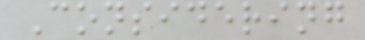Considering
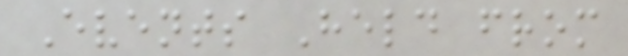Events Held from
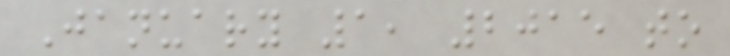January 1, 2015 to
